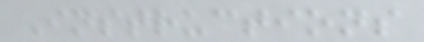Instructions
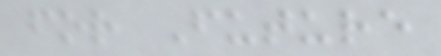for Future
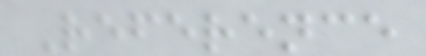Reference
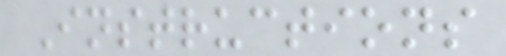Instructions
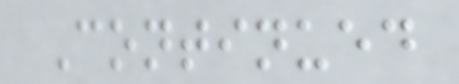Continued
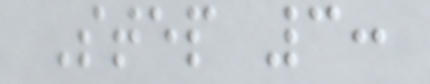Step 3:
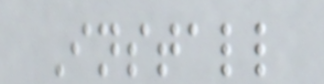Install
